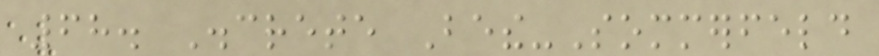68. Discrete Bethe-Sommerfeld
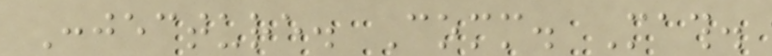Conjecture. Comm. Math.
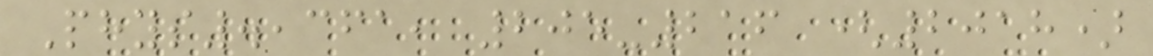Phys.,361, 205-216 (2018)
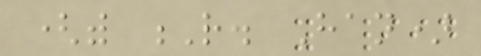(with R. Han)
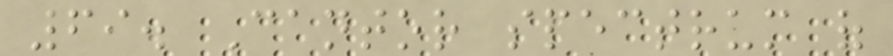69. Cantor spectrum of
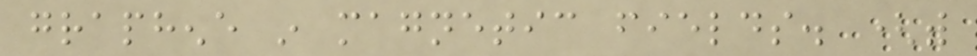graphene in magnetic fields. (with
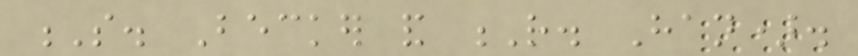S. Becker and R. Han).
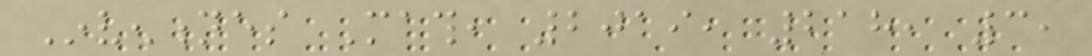Inventiones Math, 2019, 218, 3,
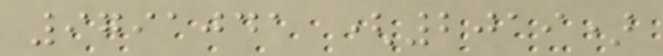9791041 (2019)
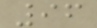96
